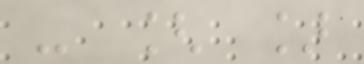- [ ]
